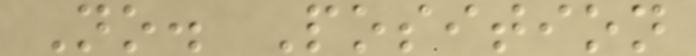No. Position
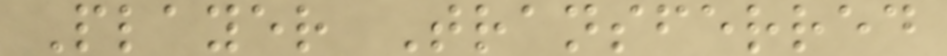Player Transferred
